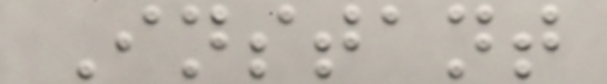Instant
